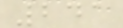241
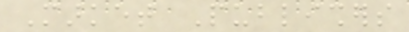Market Publishers
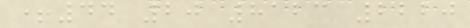+44 20 8123 2220
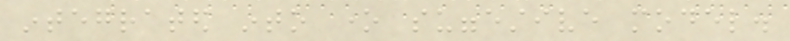integrated into one suggestive model.
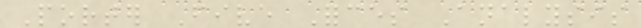Porter Five Forces Analysis
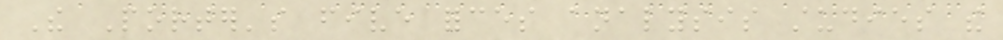The Porter's five forces analysis studies the
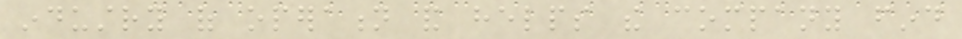industry of operation and helps the company find
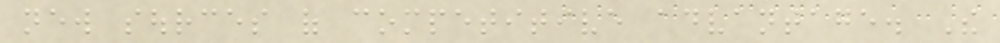new sources of competitive advantage. The
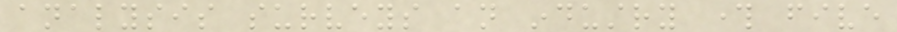analysis surveys an industry through five
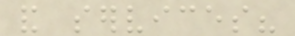and services?
